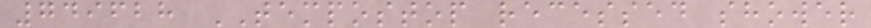749628 TEMPOSTOP recessed shower
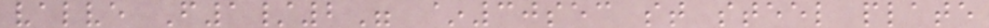valve F1/2" ~30sec st steel plate
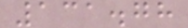131.78
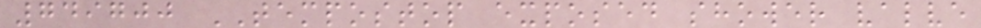749700 TEMPOSTOP exposed shower valve
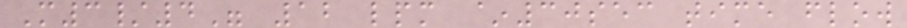M3/4" 12 lpm ~30sec time flow
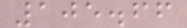105.66
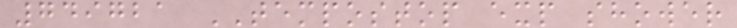749721 TEMPOSTOP exp shower
